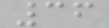36
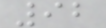92
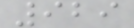929
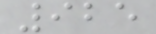925
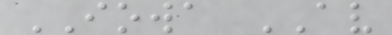IOWA AV
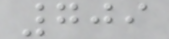709
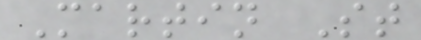Martin St
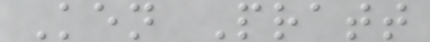Ken Pratt
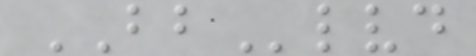BBlvd
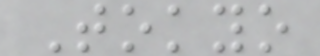Tokyo
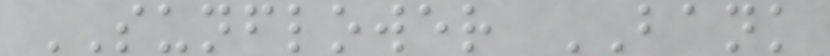SUNFLOWER BANK
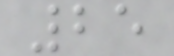25
